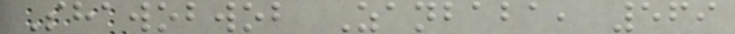Shawobwob Zanbaba, 569
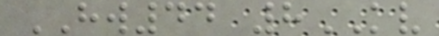HW44 8KV
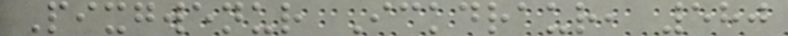Pixgwenur Ickdraur, 580
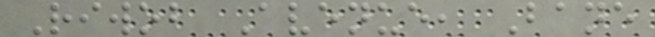Riwob Avenue, Bane
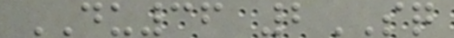DU36 2SQ
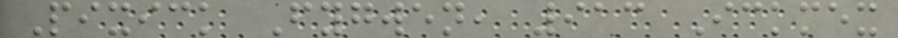Pixick Fygwen, 913 Ickmex
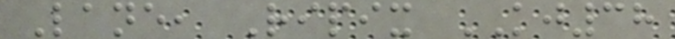Lane, Ripix KJ38
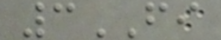3FI
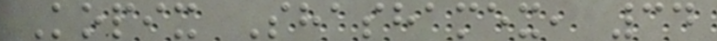Kopix Shashamex, 34
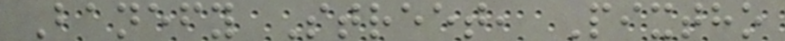Banefy Street, Pixtho
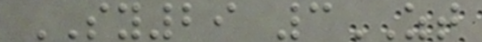SY29 3ZT
